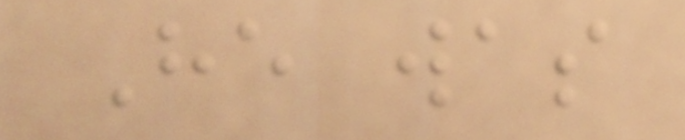He was
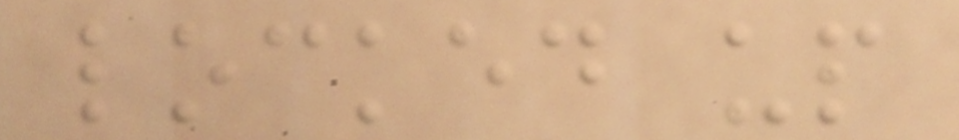locked up
